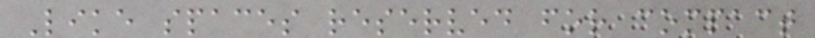Like spaces reserved for compact
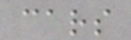cars
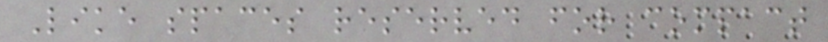Like spaces reserved for compact
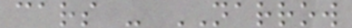cars - NARROW
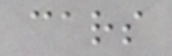cars
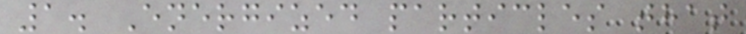1. Energized particles that
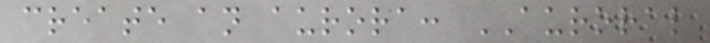create an aurora: AURORAL
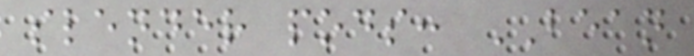slender pods: BEAN
